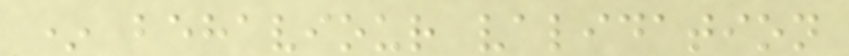* behaviour validation
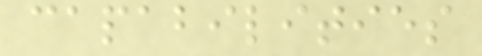capabilities
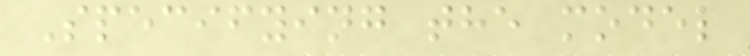Specifying the model
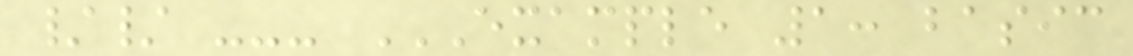// --- EXAMPLE 1: BASIC
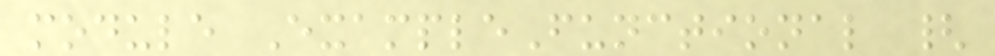module ExampleFunctional {
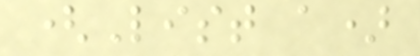(List a)
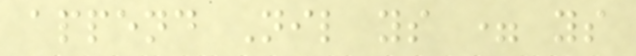append Nil ys = ys
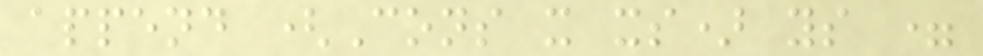append (Cons x xs) ys =
